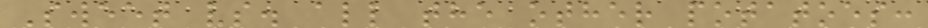Sweet vs. all the other potatoes:
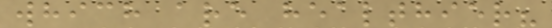which are healthier?
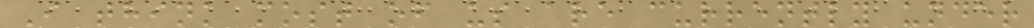I think most of us are currently under
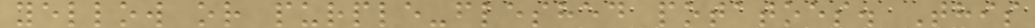yellow or purple-fleshed potatoes. This
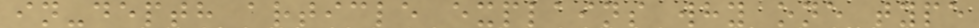in-depth article explains why one type
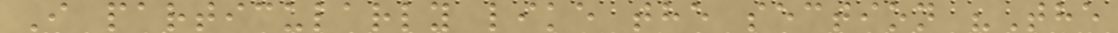I particularly like the section "The
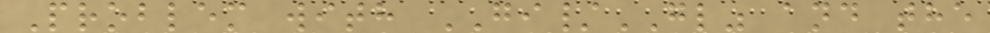Problem with GI/GL" and the
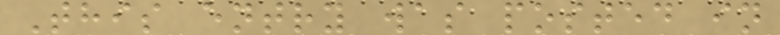This entry was posted in
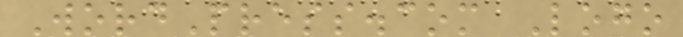WordPress.com Logo
